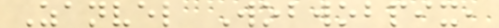Zanvel Wobwobpix,
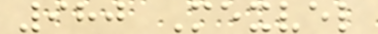980 Mexvel
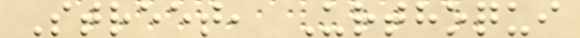Street, Urthoqui
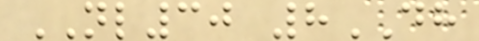NL30 8DH
